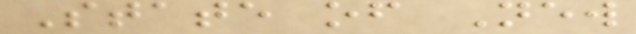State of New
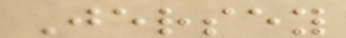Jersey
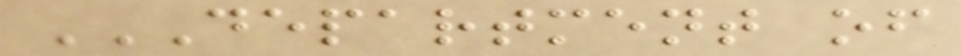DEPARTMENT OF
